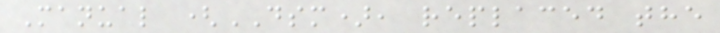Manual (DSM), replaced the
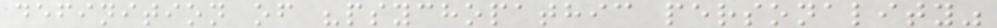definition of "psychopathic personality"
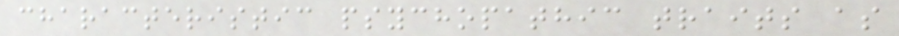characteristic psychopathic traits as
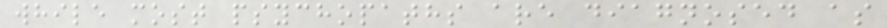while most psychopaths are diagnosed as
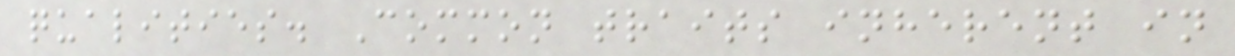qualities. Common traits inherent in
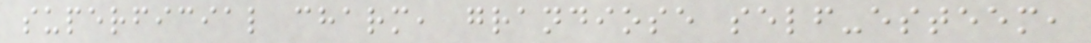superficial charm, grandiose self-esteem,
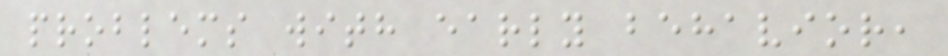problems with early behavior,
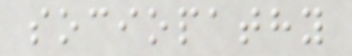sociopathy
